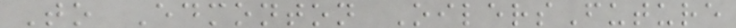To Edmonton OilersFuture
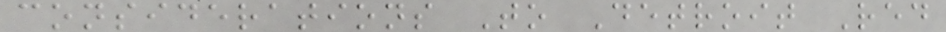considerations To Detroit Red
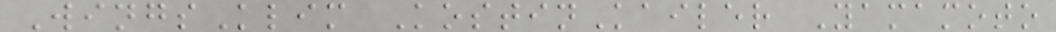WingsKlim KostinKailer Yamamoto
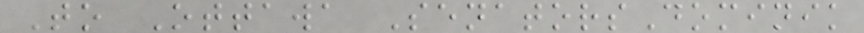To Ottawa SenatorsDominik
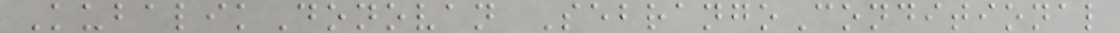KubalikDonovan SebrangoConditional
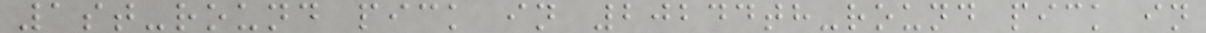1st-round pick in 20244th-round pick in
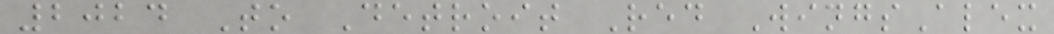2024 To Detroit Red WingsAlex
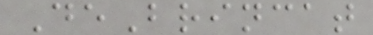DeBrincat
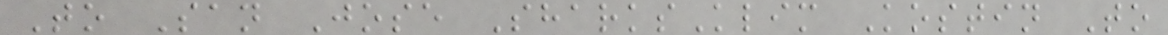To San Jose SharksKlim Kostin To
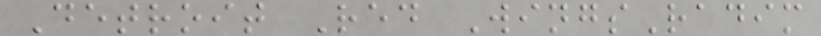Detroit Red WingsRadim
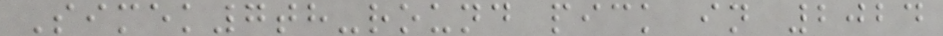Simek7th-round pick in 2024
